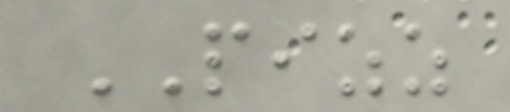PIZZ
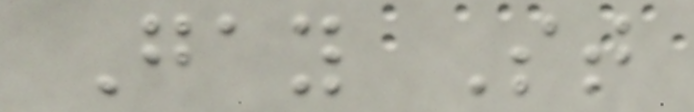Gay St
